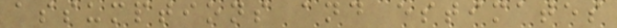assumptions and estimates
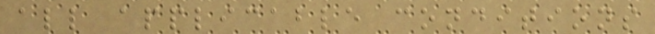all applicable conditions
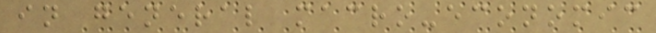in general macro-economic
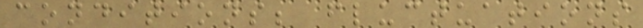conditions; fluctuations
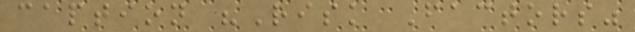caption "Risk Factors"
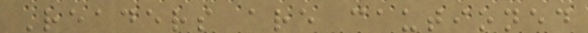Readers are cautioned
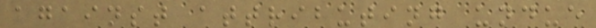against attributing undue
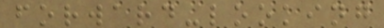forward-looking
